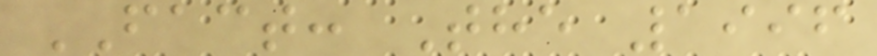FACT: The 1996
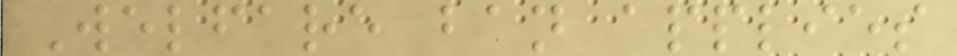Welfare ban applies
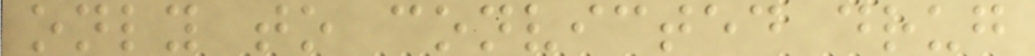only to convicted drug
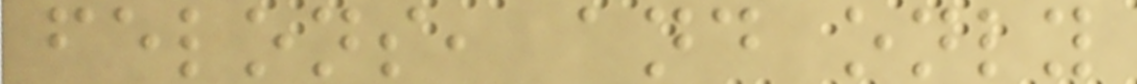felons, and only
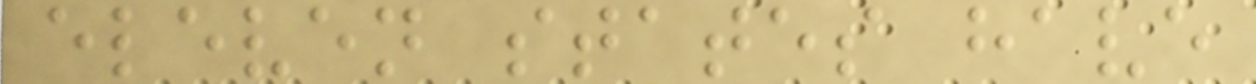eleven states have
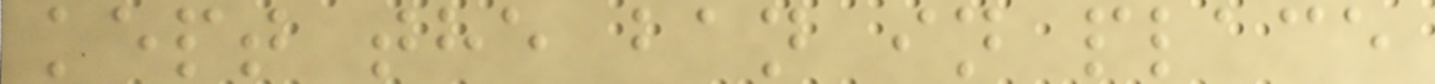kept the ban in place
